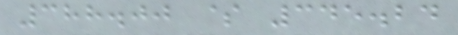388.00 $ 345.24
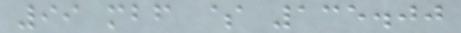99 mbf $ 135.00
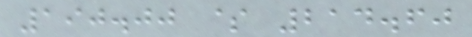190.00 $ 214.60
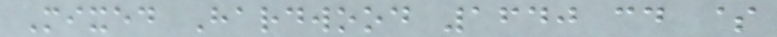Mixed Hardwood 1640 cd $
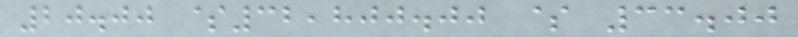20.00 $32,800.00 $ 33.00
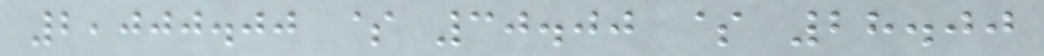2,000.00 $ 30.00 $ 28.00
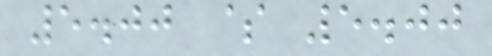5.00 $ 5.00
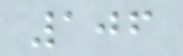106
